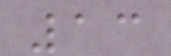13
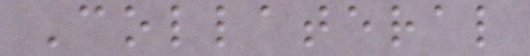Collateral
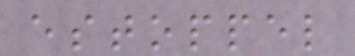estoppel
